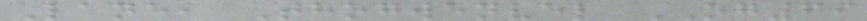Lane, Thogwenvel OG69
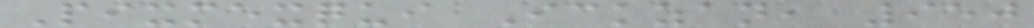Pixmexqui Ickzan, 950
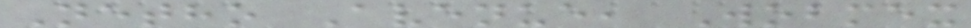Netho Avenue, Wobmex
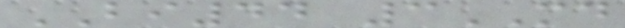BI44 3MD
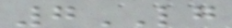7LG
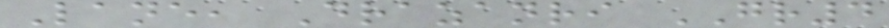Lane, Drazanri GR4
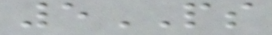5PS
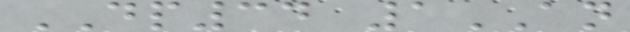DP34 1AN
